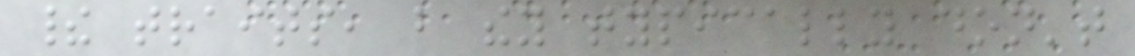their traits, but they typically don't
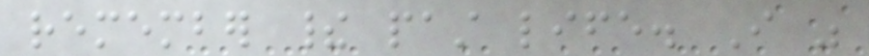remember their past life. I was
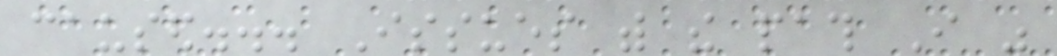caused... Issues with the path I was
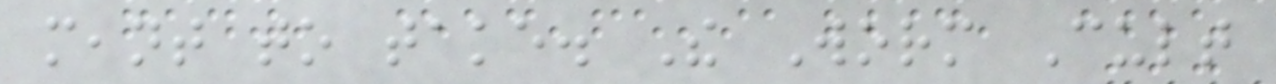meant to take. The Worm Cult
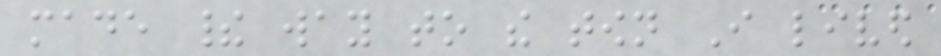made their way to the town I lived
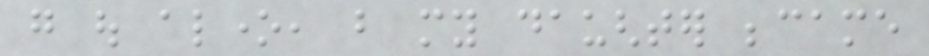go out alone, but my daughter became
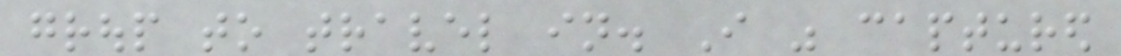group to travel in. I was captured
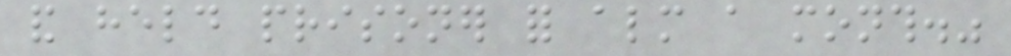and held prisoner for almost a month."
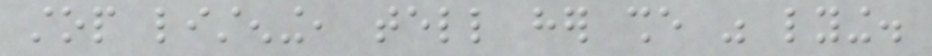stop listening, tell her she was lying.
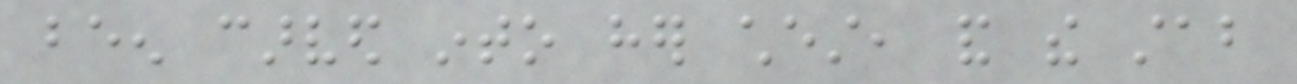been carved into her chest, and the stab
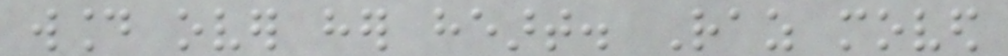wound over her heart. Raz moved
